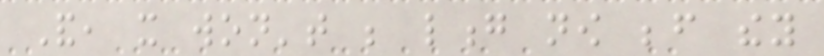And, it won't be long now before they
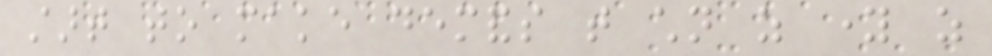start to make demands that children as young as
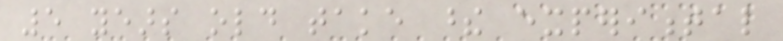5 years old take these experimental
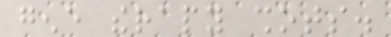gene therapy shots.
